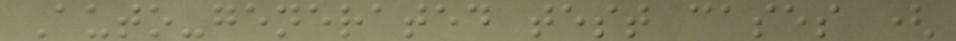Auto-generated test cases (
